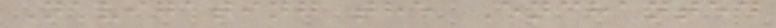Navigating the Enchanted
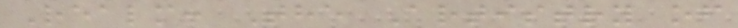Realm: The Artistry of
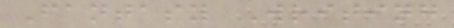Fantasy Writing
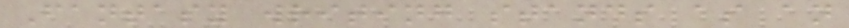Fantasy writing stands as an
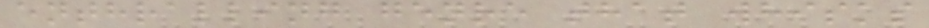enthralling genre that whisks
